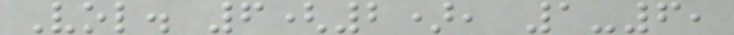Vol. 6(2), 1-6,
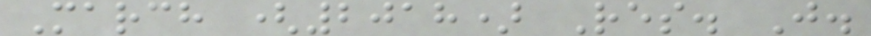March (2018) Res. J.
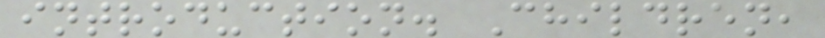introduction. Children,
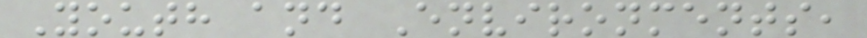Youth and Environments,
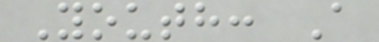Youth: A
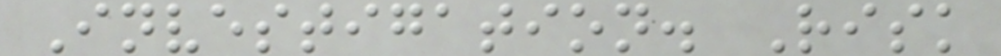Investigation. Risk
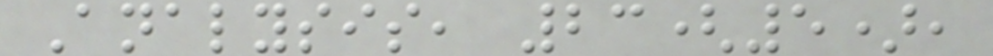Analysis, 23(5),
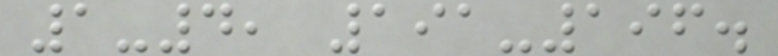1-4, 191-196.
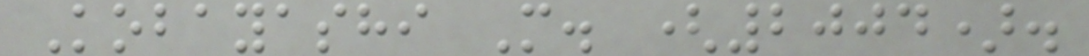Kobayashi M. (2004).
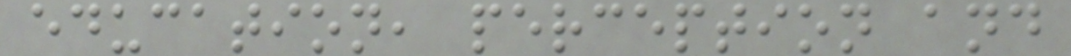education, perception and
